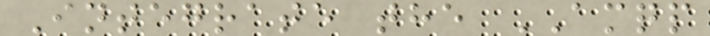Integrate the AMQP
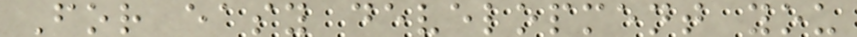For easy development you
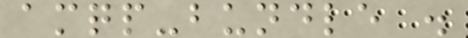amqp-bundle .
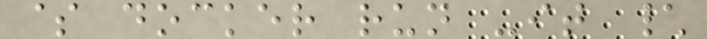$ docker run -it \
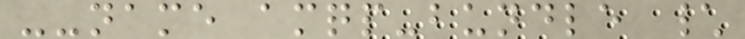--name amqp-bundle \
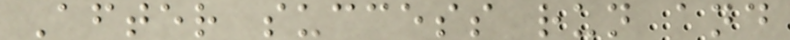After success run and
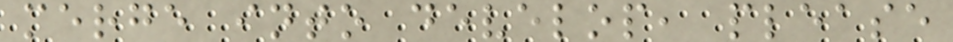merge into develop, please
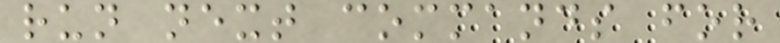run next commands for
